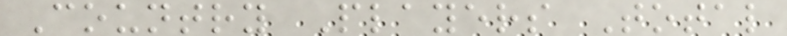Country Players Total
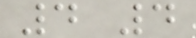4 4
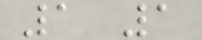1 1
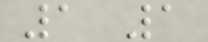1 1
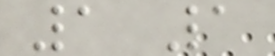1 1
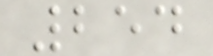254
